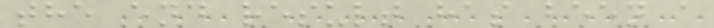the end result has been a
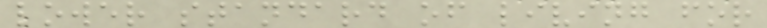lower standard of living for
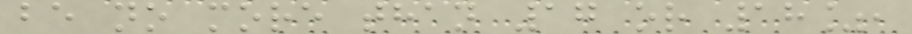be no more than 17 or 18%,
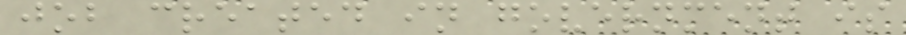job created in government is
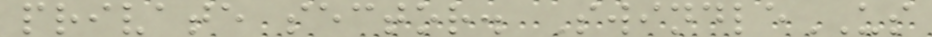private sector. SwindleUS
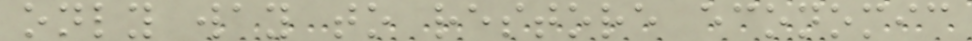only way to restore economic
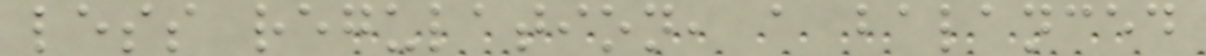less regulation, a balanced
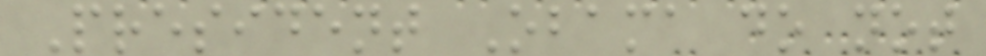President Obama do not
